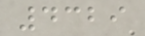4329
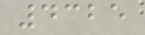4325
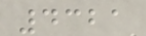4321
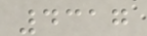4317
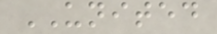UNITED
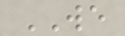WE
